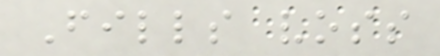Fills voss
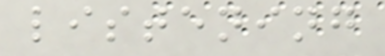listening
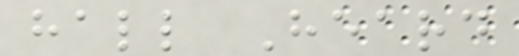hall Heard
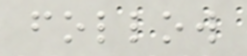follow
